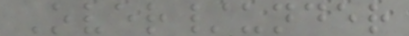Over/under
